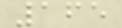165
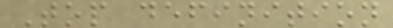Top definition
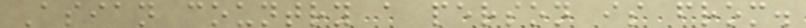Asian country a person is from.
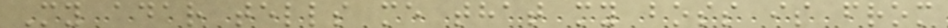My adar tells me that my boss is from
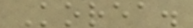Korea.
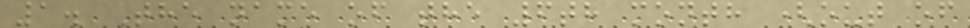1. The name of the 6th month (out of
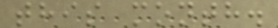this month.
